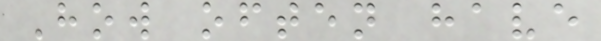How often have
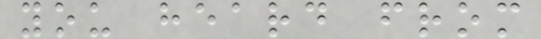you heard from
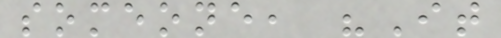someone, "It
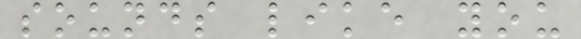sounds like you
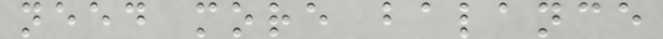need more balance
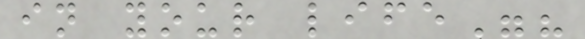in your life"?
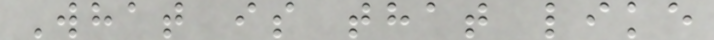What is that like
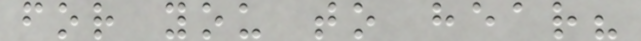for you to hear?
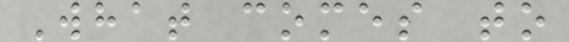What comes to
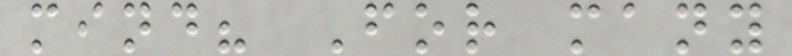mind? For many
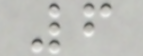6
